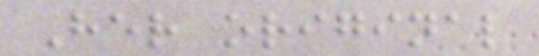Her original
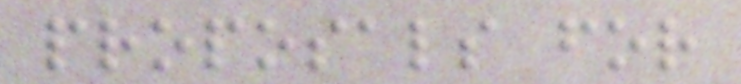proposals for
